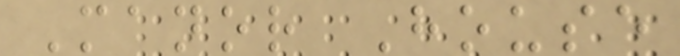Manor House
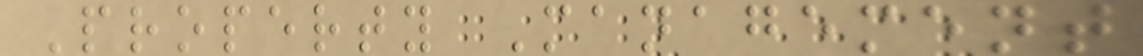Property Management
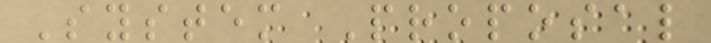System Proposal
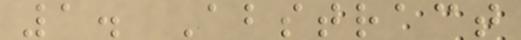1. Abstract
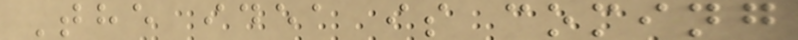The idea is coming
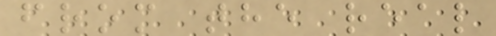from the real
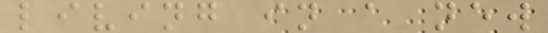living in a new
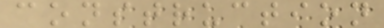construction
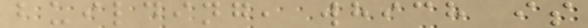building, which is
